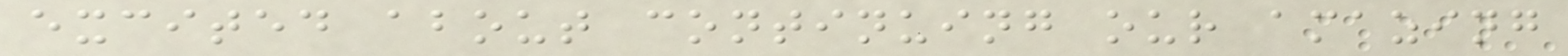excited about continuing our amazing
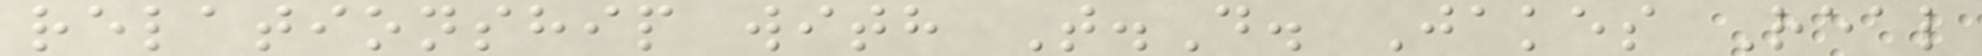relationship with T.D. Jakes Real
